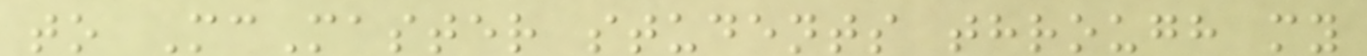to McMaster students through my
